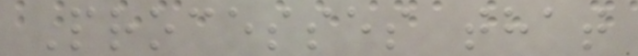Processes that
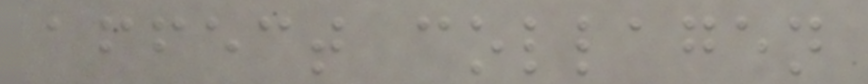affect collagen
